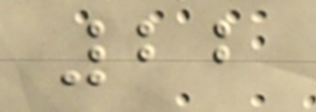22
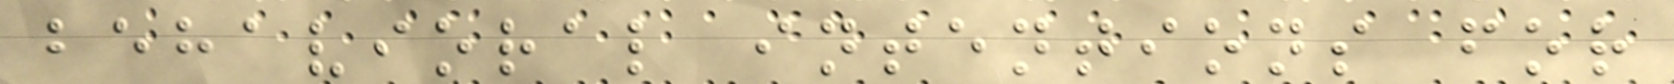behavioral intentions for
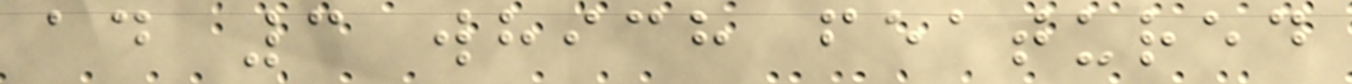ad 3 which featured
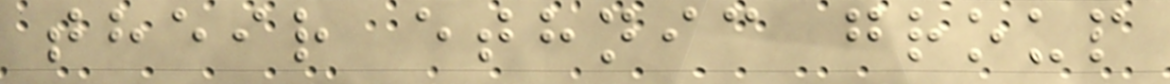their ethnic group
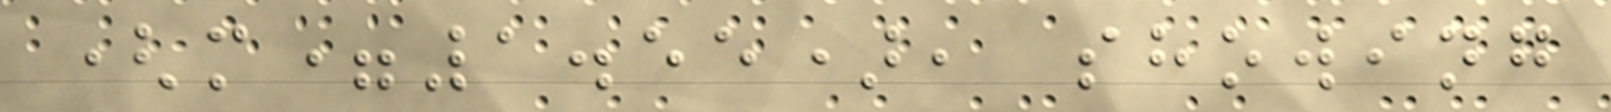(m=1.55), showing
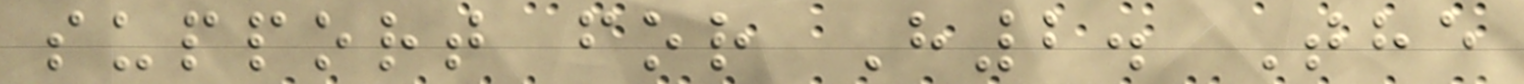support for H2. The
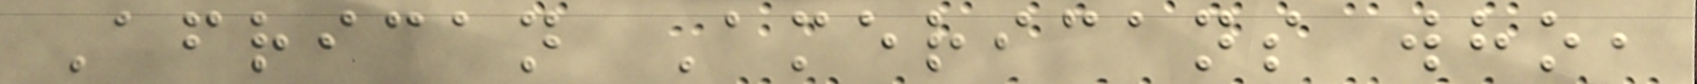African Americans who,
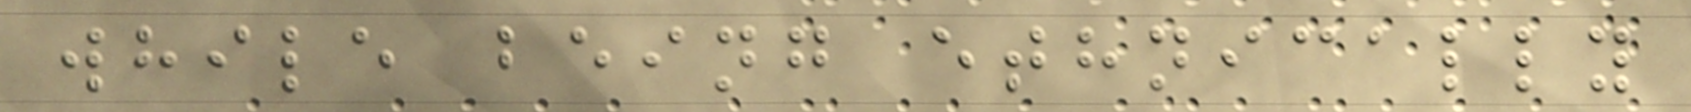while being ethnically
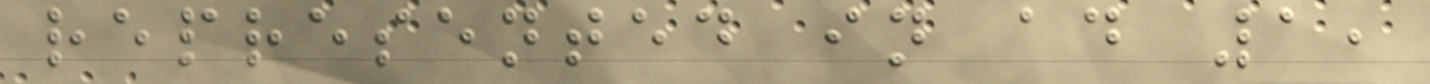represented in ad 1,
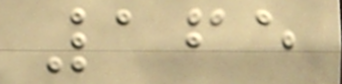165
